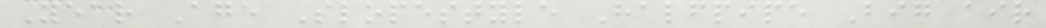Year Age Slopestyle Halfpipe Big air
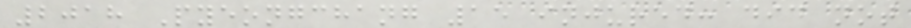2018 Pyeongchang 15 injured: did not
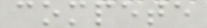compete
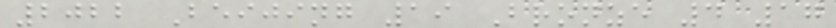2022 Beijing 19 Bronze 4 17
